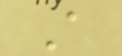A
